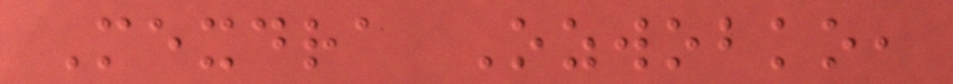Mexdra Ozwobko,
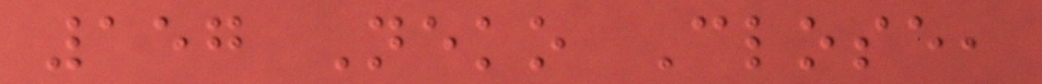157 Neko Close,
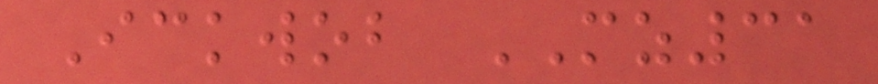Ickwob MZ31
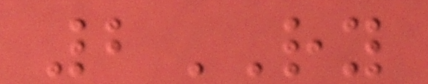2RY
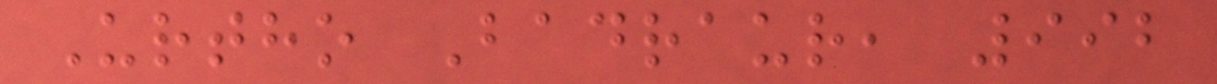Urtho Badraur, 992
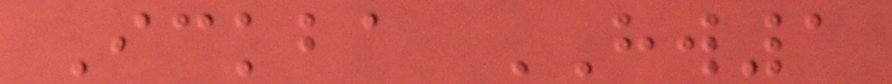Ickba HW1
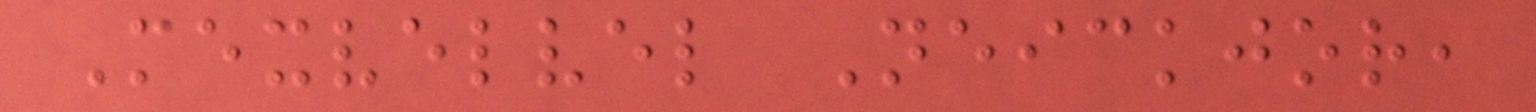Mexvelvel Neickjor,
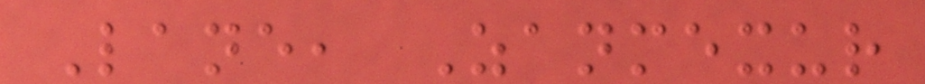Lane, Zanmexur
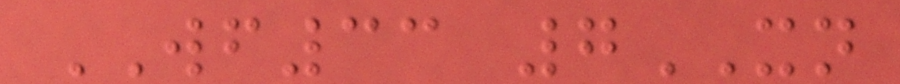WF33 7XN
